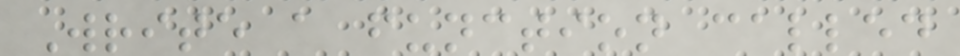Write a function called
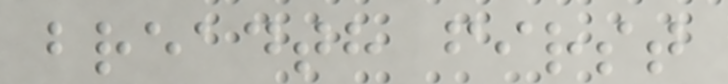breadth first
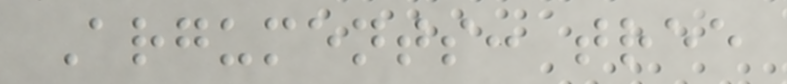Arguments: tree
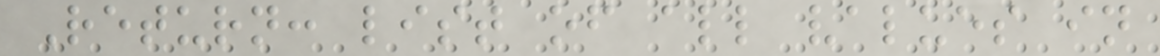Return: list of all values in
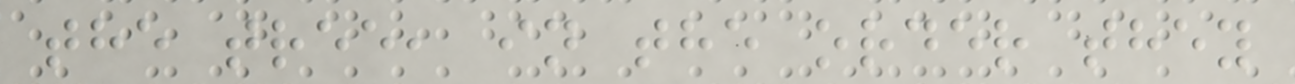the tree, in the order they
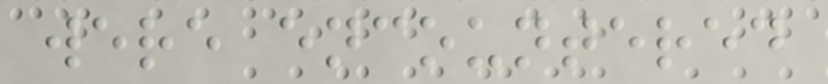were encountered
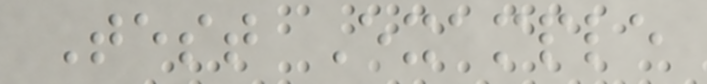Test Example
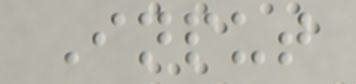Input
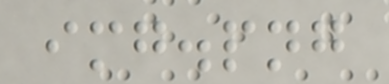img.png
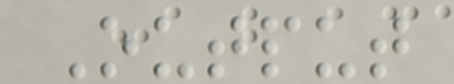Output
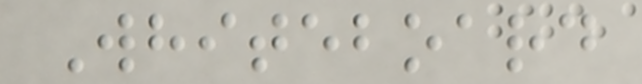Whiteboard
